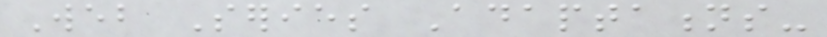Web Series Adaptations-
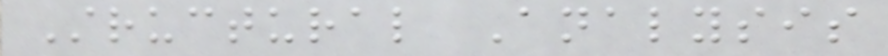Structural Analysis
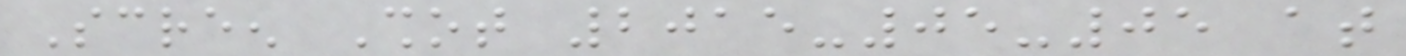Screen Shot 2015-05-05 at
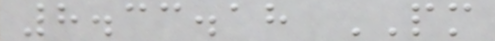8.33.18 PM
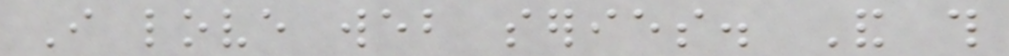I love web series. And this
